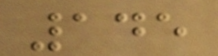145
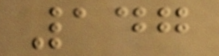147
